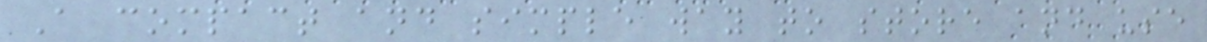A compact and simple way to store and use
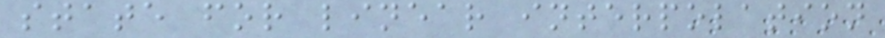state for linear interpolation
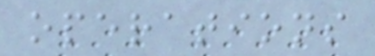operations
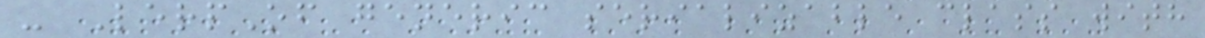- LerpOf generic serializable class with
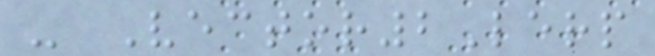- Vector2Lerp
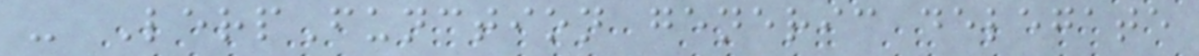- LerpFunction generic delegate
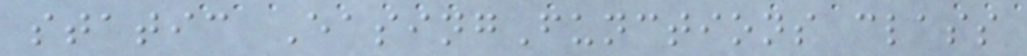static EasingFunctions class
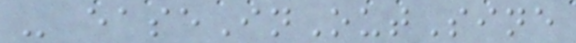- easeInOutSine
